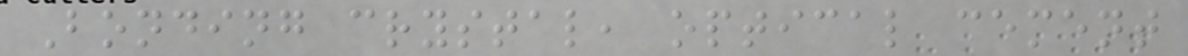Bonding crystal, optical cement
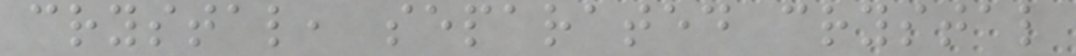crystal, separated crystal
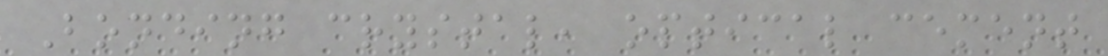Bonding crystal, optical cement
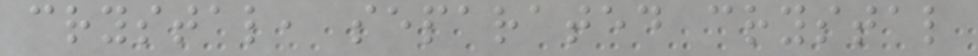crystal, separated crystal
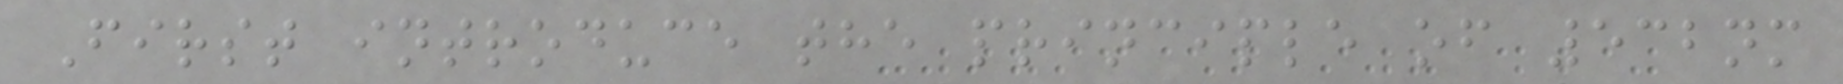First introduce the principle of 532nm
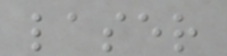laser
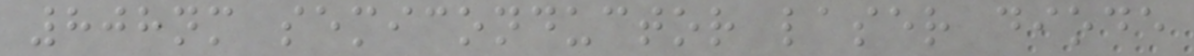808nm semiconductor laser diode
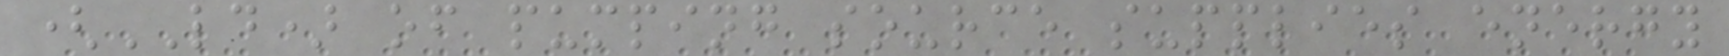(LD) of pumping source supplies energy
